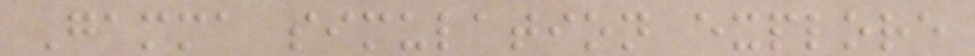Gamma simulation explore
